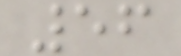56
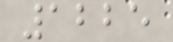1225
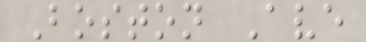Boston Ave
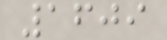1609
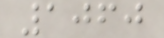1060
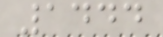1444
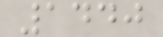1440
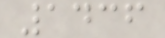1436
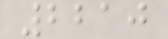2210
